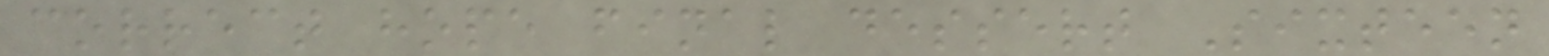correct hope final dessert Sixteen
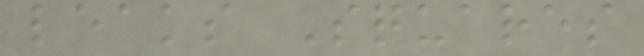leaks Squares
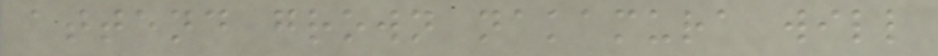attend grown nakamura will
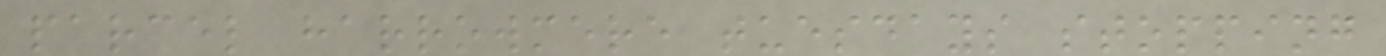parcel harrowmere tuesdays stopping
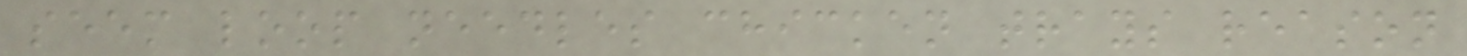seem loop needles chicken trays reason
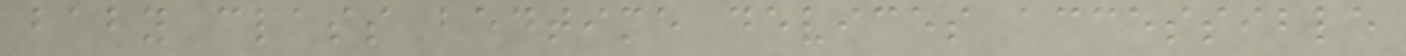baby class bedtime devices accessible
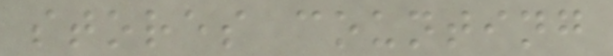stores counting
